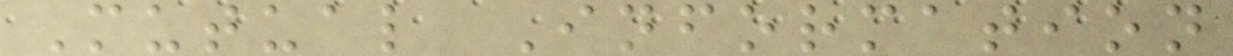Mutual Information
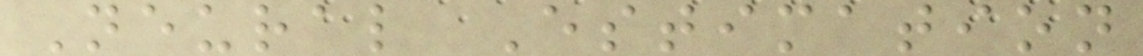Neural Estimation
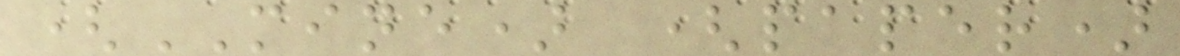(MINE) (paper)
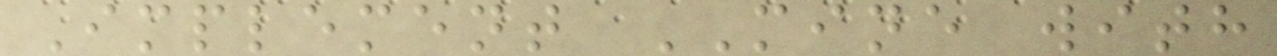Implement MINE with
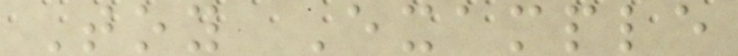Toy Example
